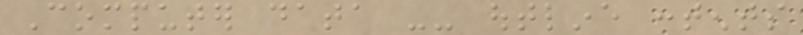Computer data -- outline contents
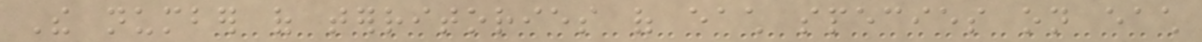The number of territories of each species on each
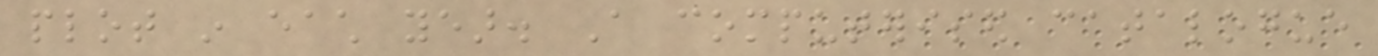plot in each year. A computerised catalogue
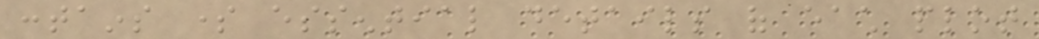contains some essential details of each plot
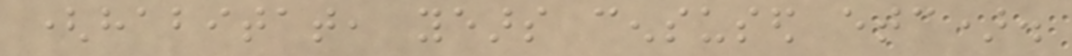(habitat, years censused etc).
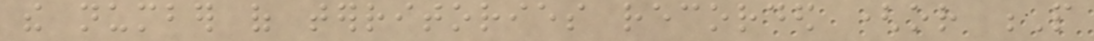the number of territories recorded (or P
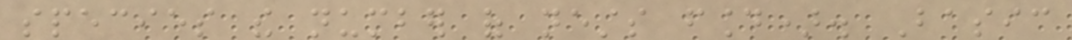species the number of nests found). Basic
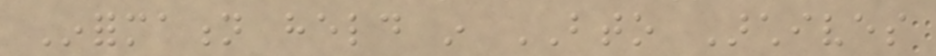Information held in BTO Archives
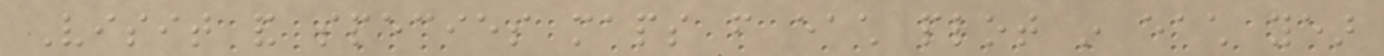Visit and species maps from each plot in each year
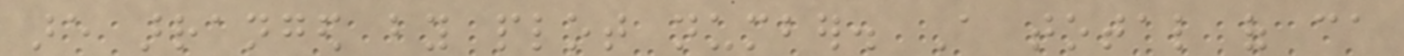are arranged by plot number. A total of ca
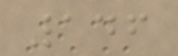146
